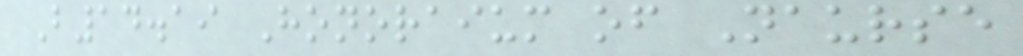B14.19 Honoraium of Naurse
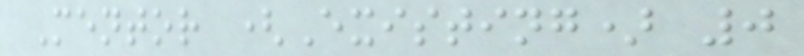Mentor (Existing) 0
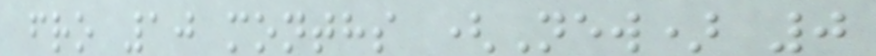fro 10 months (New) 0
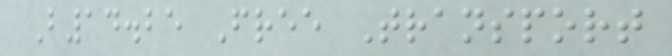B14.25 Free Transport
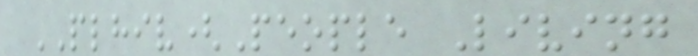PLHIV(People Living
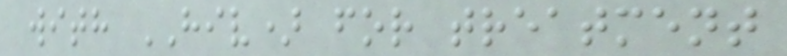with HIV) for treatment
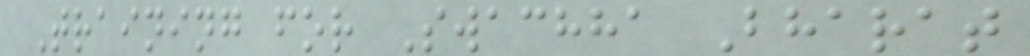Training for Swachha Bharat
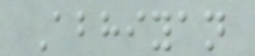Abhiyan
